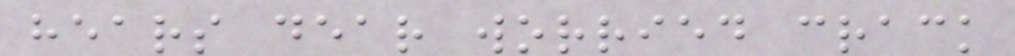hears dear worried crack
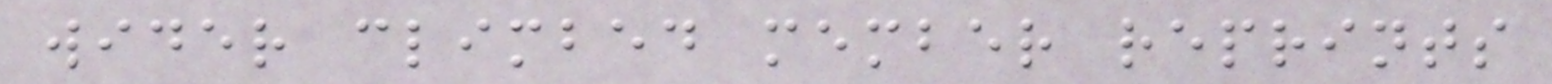wider climbed member reprints
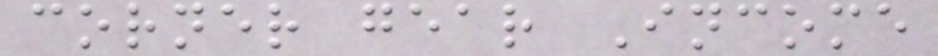corner gear Income
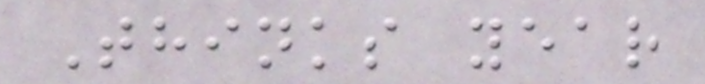Thinks year
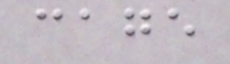cage
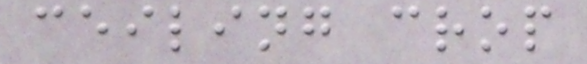ceiling crop
